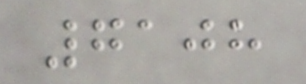7108
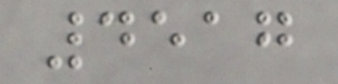4517
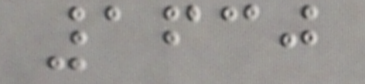1630
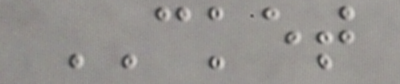CKET
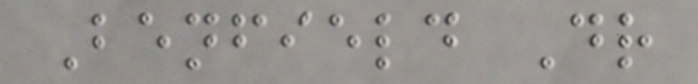Benfield Dr
